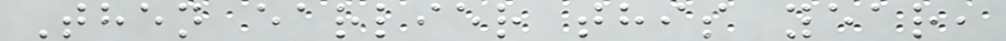Then earlier this year,
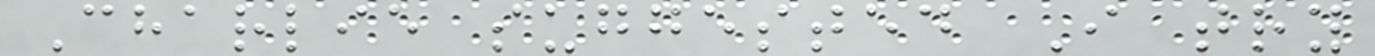Charlie suggested I try
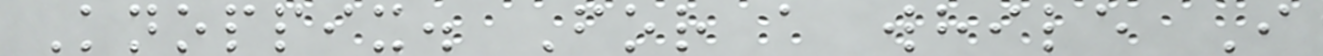Knoppix. For a while I
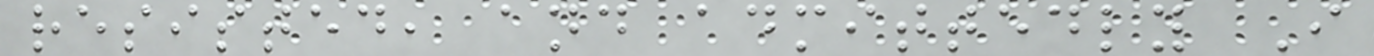resisted, and admittedly I
